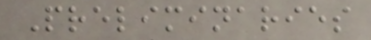Preliminaries
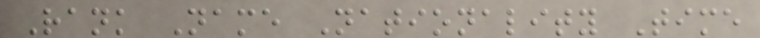Rank Name Nationality Time
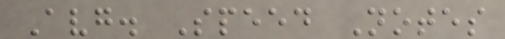Avg. Speed Notes
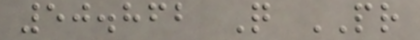50.862 Q PR
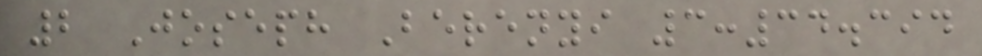2 Joseph Berenyi 3:34.394
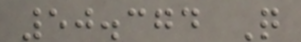50.374 Q
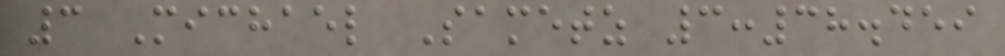3 Michael Sametz 3:38.459
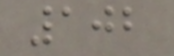102
